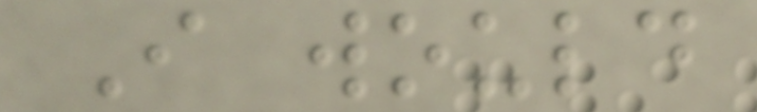I would
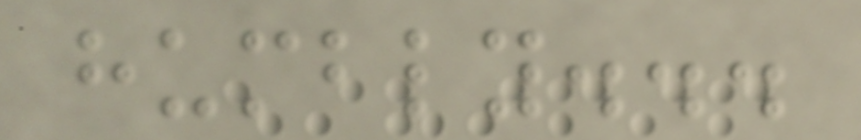humbly...
